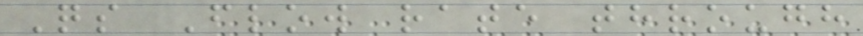Qs Flow rate through
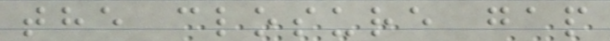the closure gap
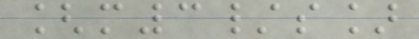[m3/s]
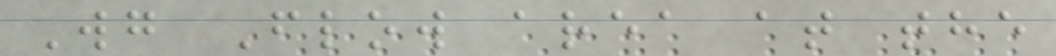Wg Flow area at the
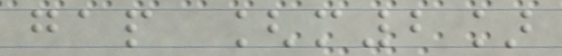gap [m2]
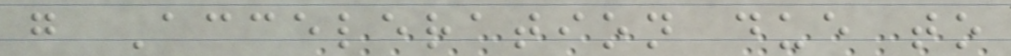g Acceleration due to
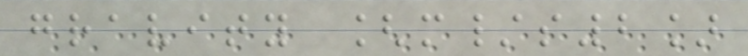gravity [m/s2]
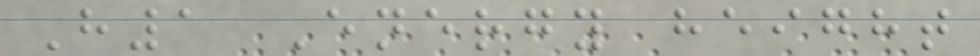H1 Energy height
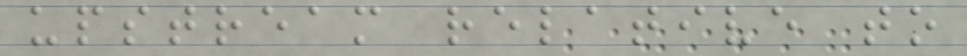upstream relative to
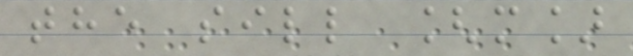the sill [m]
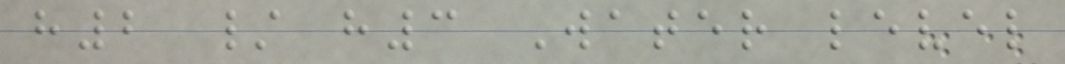h2 / h3 Water level
